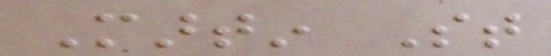Martin St
